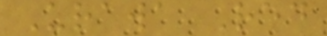Urawa Red
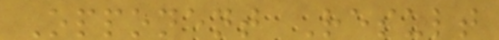Opponent Result
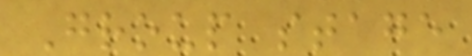Group stage
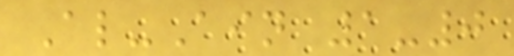Al-Ain 1-0
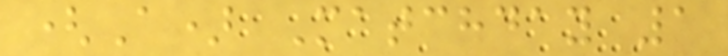(A) Matchday 1
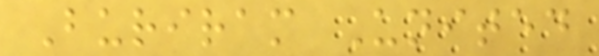Buriram United
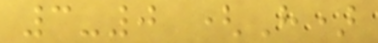3-0 (H)
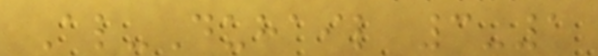Al-Duhail 3-1
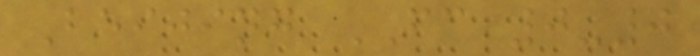Beijing FC 0-0
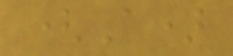(A)
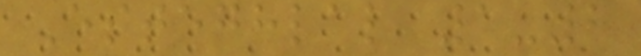Esteghlal 1-2
